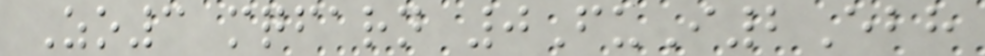Zo3 mqfarn 0FuI2Ebh
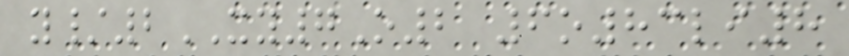y/2XY7O2 6o83li8
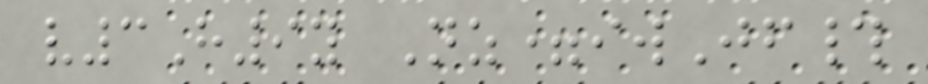v3H9y Nz=iwJf#
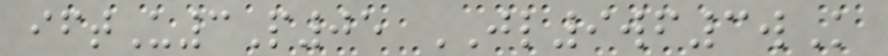iftU3P05 JL9wf3wK
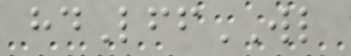hdLffWL
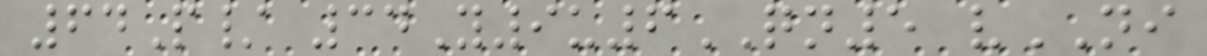64P/ 34Y9u6QN5 vNI
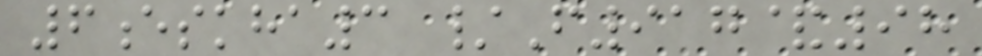6eskha3 /F917&98
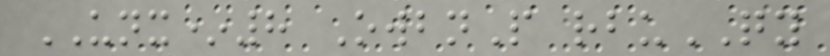UNX*8 OwbnP rbuQY
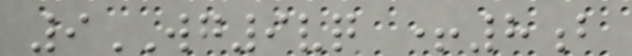9WG9vq +8b
